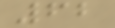62
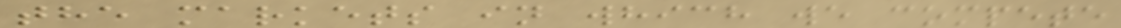the markets in which we compete
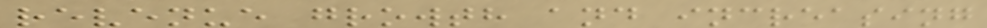revenue growth and increasing
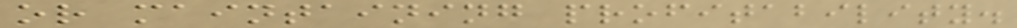or maintaining profitability.
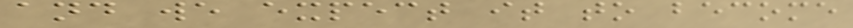and we expect it to become
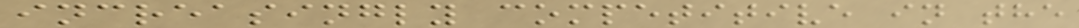increasingly competitive in the
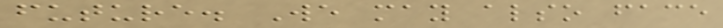future. We may also face
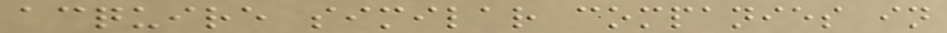acquire similar companies in
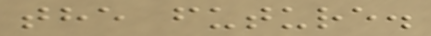the future.
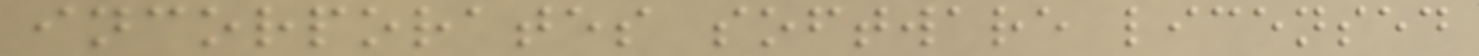incorporates software licensed
